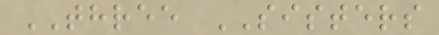THREE SISTERS
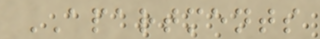APARTMENTS
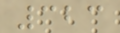323
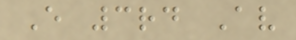E 3rd Av
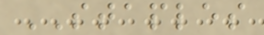STAPLES
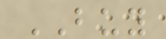BUY
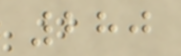280
